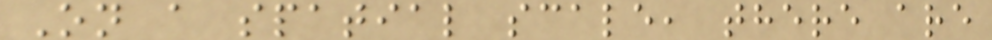On a spatial scale, there are
